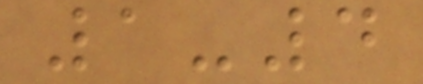1-4
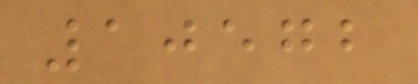10572
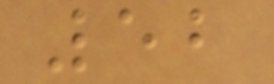52
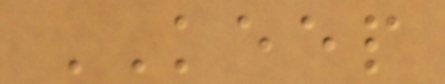KEEP
